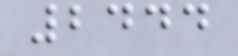2444
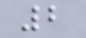2
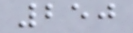250
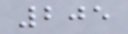205
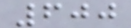600
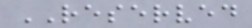RESERVED
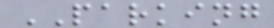PARKING
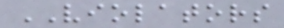VIOLATORS
